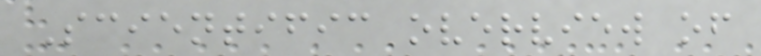Scientific overview of
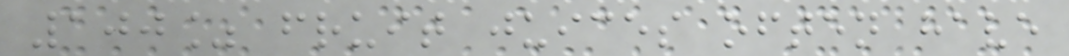100% fruit juices often have
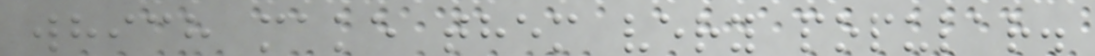which make them very popular.
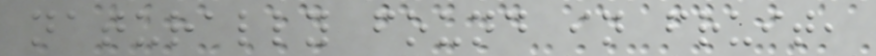naturally found in fruit,
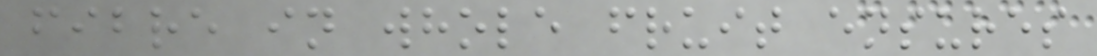fibre in whole fruit ensures
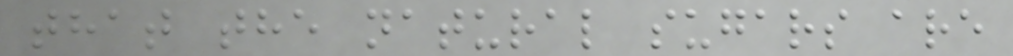that the natural sugars are
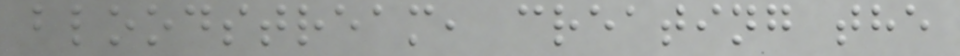bloodstream, creating the
